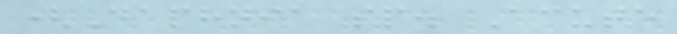(Daphnia sp. Acute
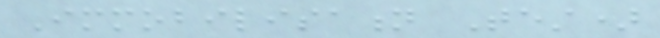Immobilisation Test)
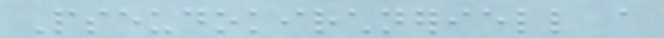Pseudokirchneriell a
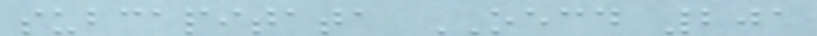subcapitata OECD 201
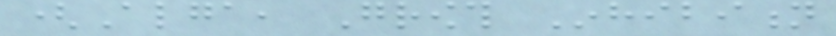(Alga, Growth Inhibition
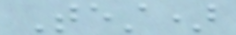Test)
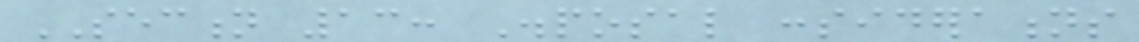SECTION 13: Disposal considerations
